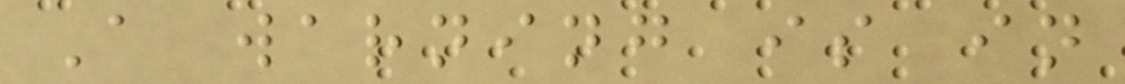A warning is in
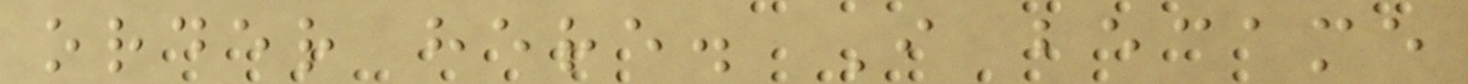order here. I became
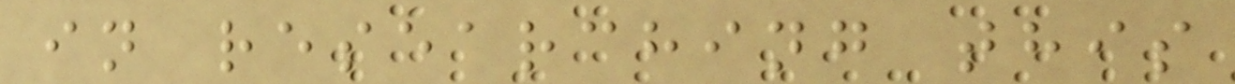in researching this
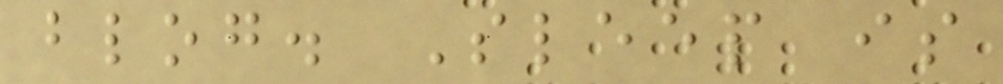blog. Sleep is
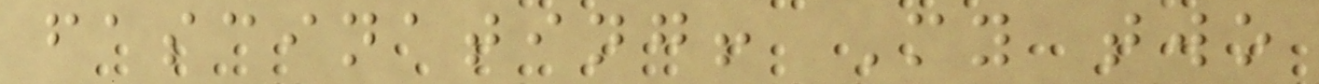fascinating! My two
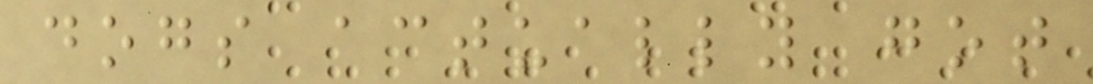dogs actually got
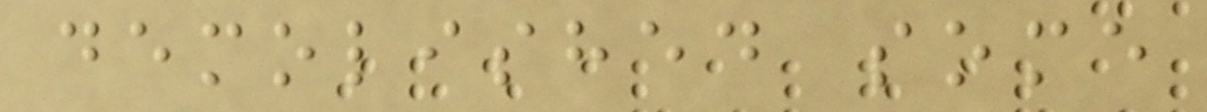demolished some
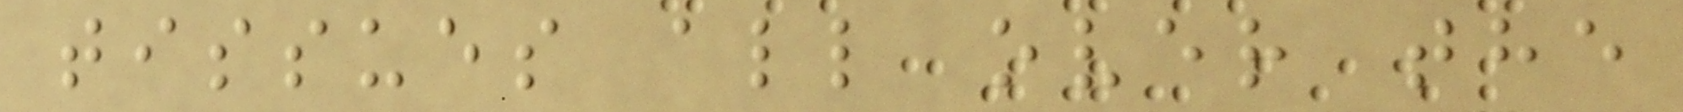tissues all over the
